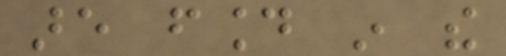are found in the
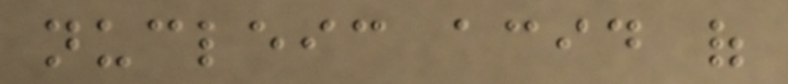nucleic acid of
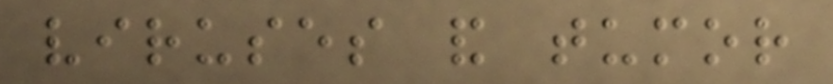viruses and tumor
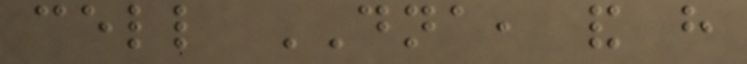cell DNA, and have
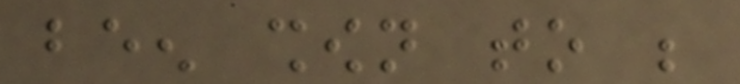been shown to be
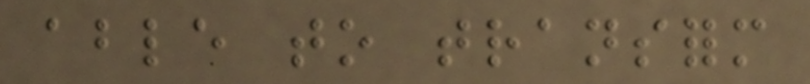able to transform
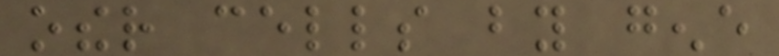other cells by gene
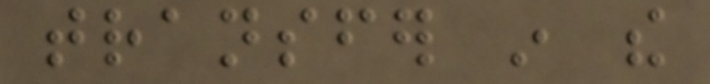transfer in the
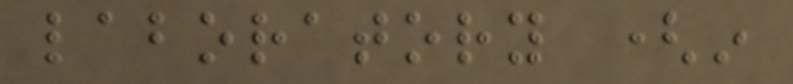laboratory (in
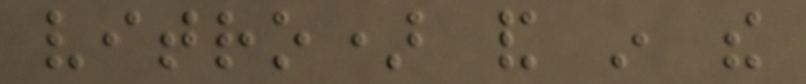vitro) and in the
